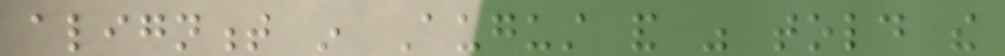alignment in August and was told the
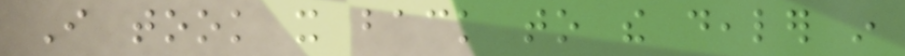I took it back to the dealer in
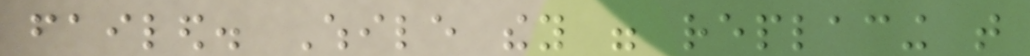failed. While they were replacing that
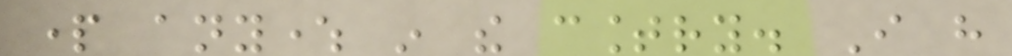part anywhere in the country. I have
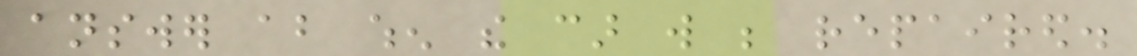answer about when the car will be repaired.
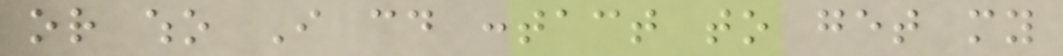or who I could contact to get my
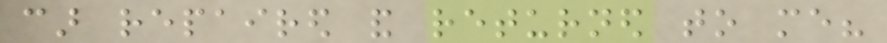car repaired and returned to me?
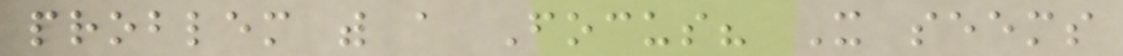problem with a Focus? It seems
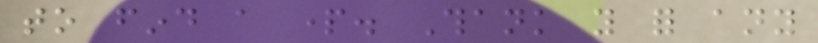to find a part. Thank you for any
